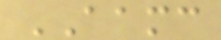AAMC
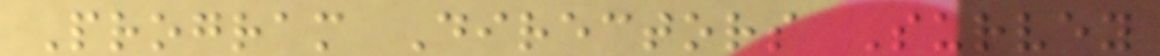Program Directors Survey
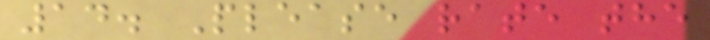14. Please rate the
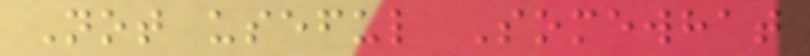Not useful Somewhat
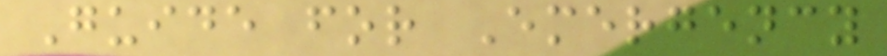Guide for Emergency
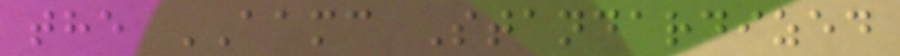the AAMC Standardized
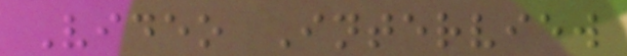Video Interview
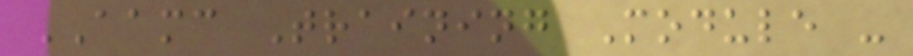AAMC Training Module -
